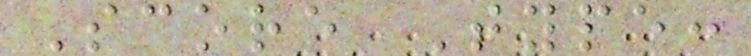Score Type:
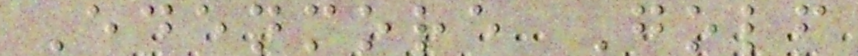Edenmore Golf
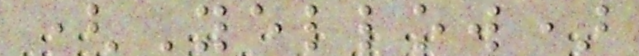(Yellow)
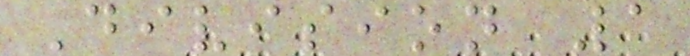Division 1
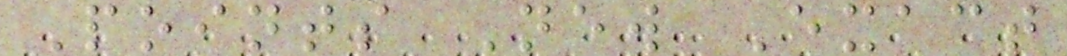Points New Exact
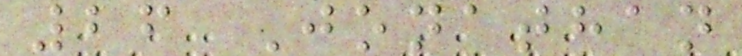26 Jonathan
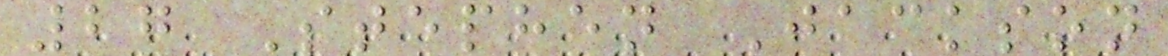27 Stephen Jackson
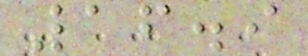16.9
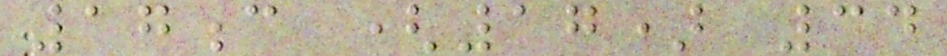17c (17) 34
